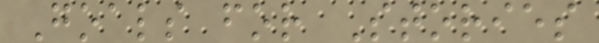Goals for Stories
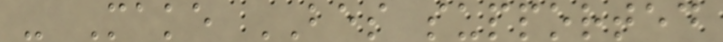- Make BES supported
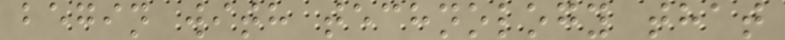begin with technology that
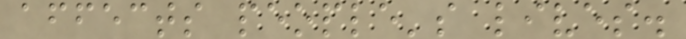affects people's lives.
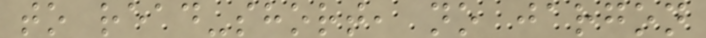to read-short, no jargon
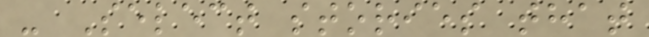- Select stories that
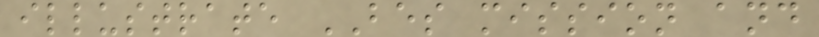illustrate BES mission and
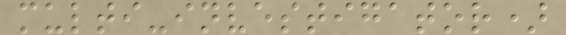multi-investigator)
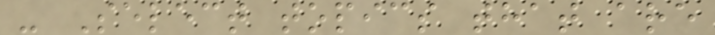- Select topics that are
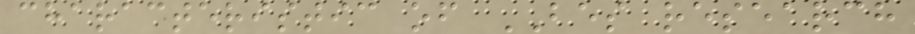characteristic of BES research
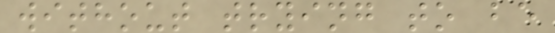without trying to be
